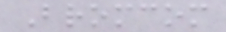Bromcom
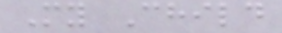My Child
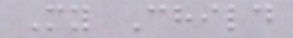My Child
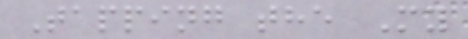Tapping the My
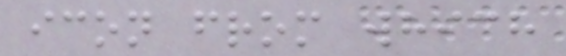icon from which
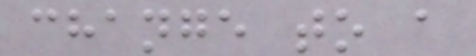change to a
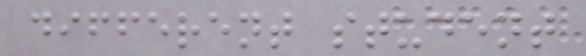different student
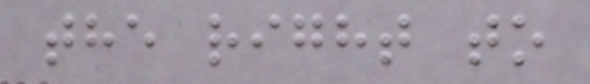the right to
